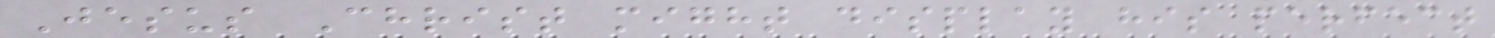Jesus Christ might display his perfect
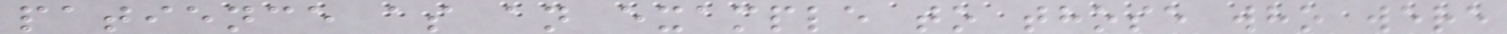patience as an example to those who were
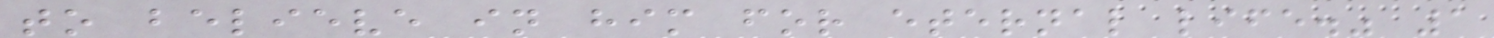to believe in him for eternal life." 1
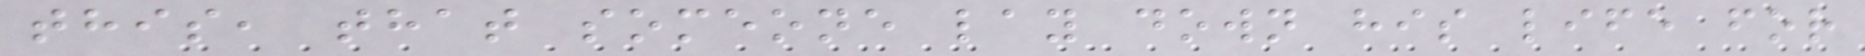this, that someone lay down his life for
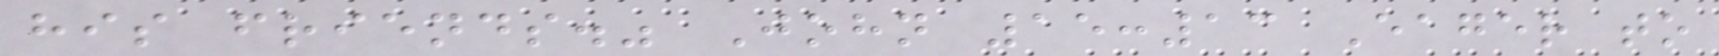his friends." John 15:13 Eager to
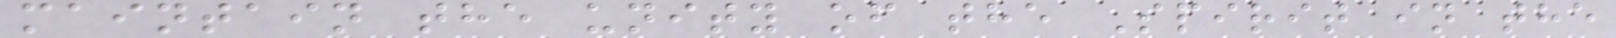maintain the unity of the Spirit in the
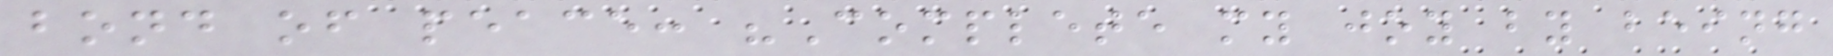bond of peace: "Complete my joy by being
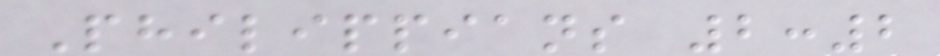Philippians 2:2
